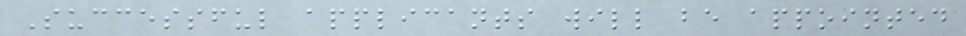Successful applicants will be appointed
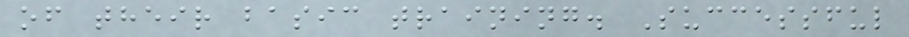of their basic training. Successful
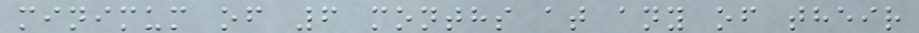minimum of 6 months at any of their
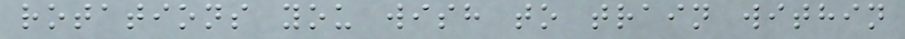rotations you wish to train within
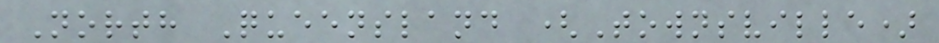North Queensland (Townsville)
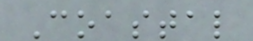Coastal
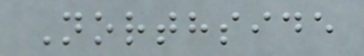Northside
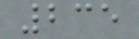235
